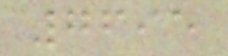7695
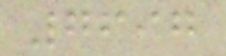7697
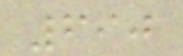690
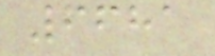6681
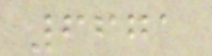6671
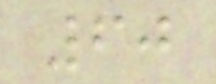60
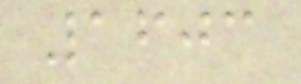1603
